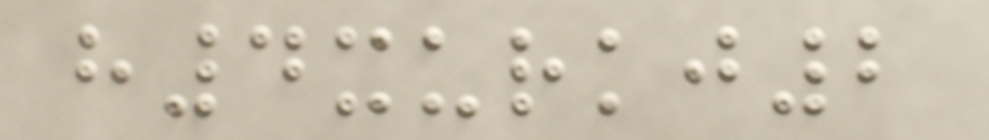h4xurkj2
